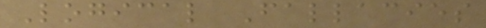Logical Fallacies
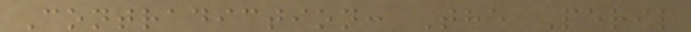Contradiction: The Peril
